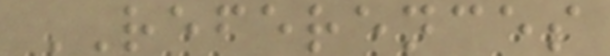REFERENCES
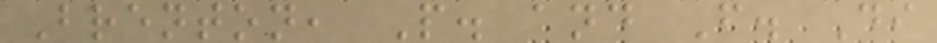Brenton, P. and F. Di
